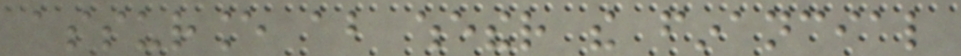assurance about whether the financial
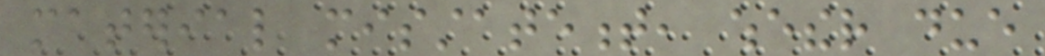material misstatement, whether due
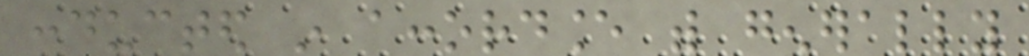conducted in accordance with generally
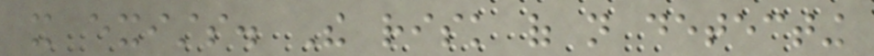it exists. The risk of not detecting
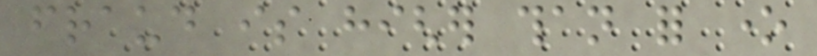fraud is higher than for one
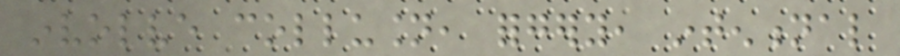involve collusion, forgery, intentional
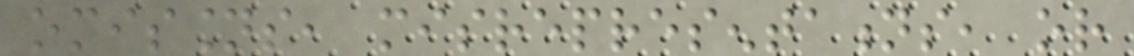omissions, misrepresentations, or
